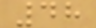48
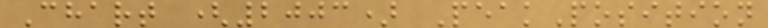Chart (2003) PeakPosition
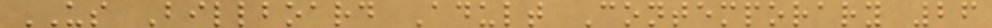US Billboard Adult Contemporary 26
